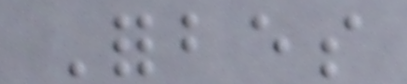Forbes
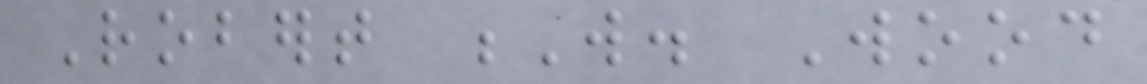Robert W. Wood
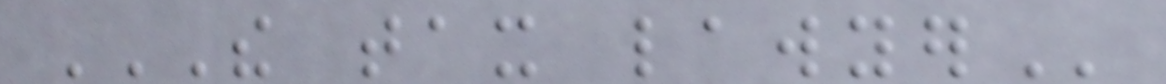THE TAX LAWYER
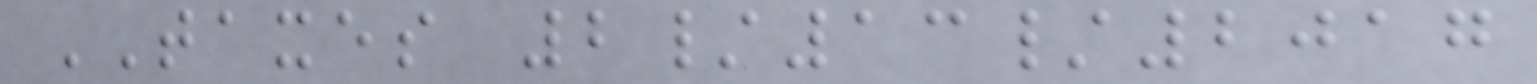TAXES 2/13/2017
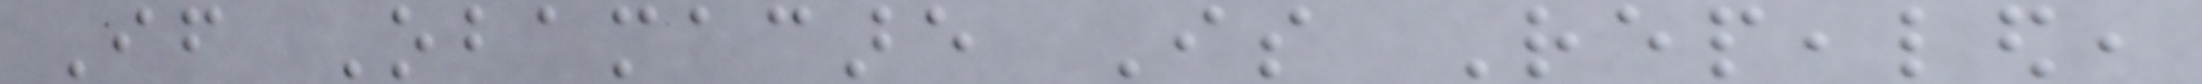If Obamacare Is Repealed,
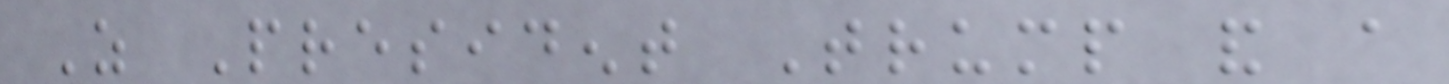As President Trump and a
